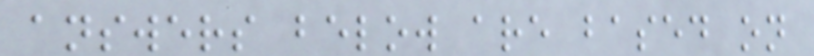answers below are based on
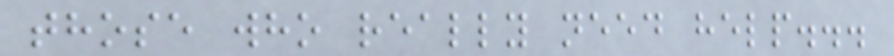those who really need help...
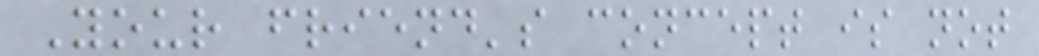Your friend's concept is not
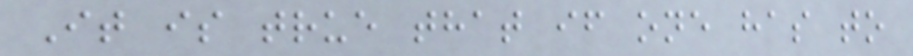It is true that if one has to
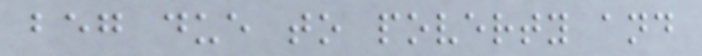beg due to poverty and
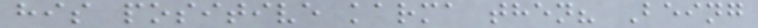his positive karma then? Being
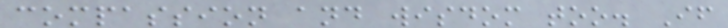compassion and wisdom too. If
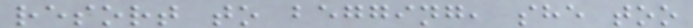resort to begging, she too
